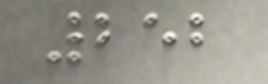252
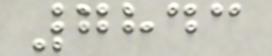7843
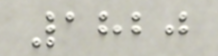1820
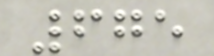675
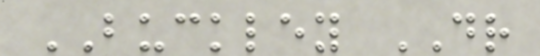BUCKLEY DR
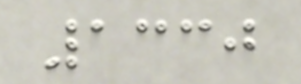1330
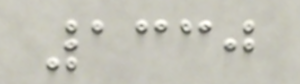1330
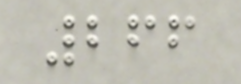266
